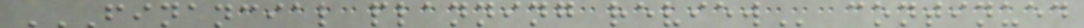FINANCIAL PLANNING REVIEW continued
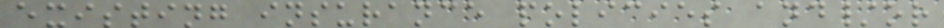existing insurance policies and/or
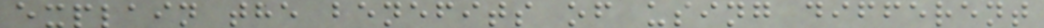explain the benefits of using different
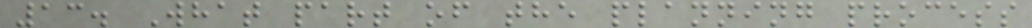13. What part of the planning process
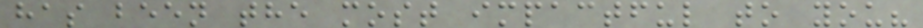has been the most impactful to you?
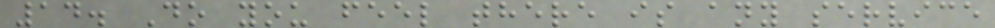14. Do you feel there is any service
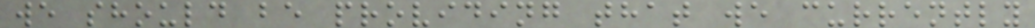we should be providing that we currently
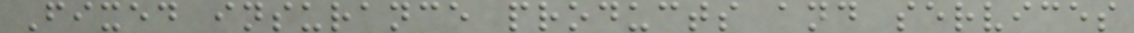Fixed insurance products and services
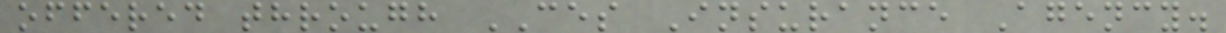offered through CES Insurance Agency.
